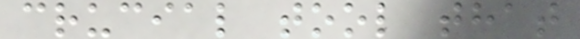crucial tool that
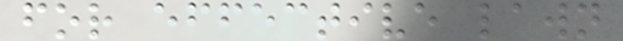for effective lawn
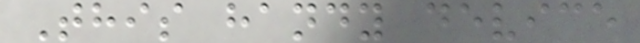This handy device
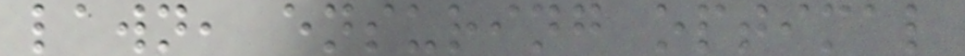lawn, ensuring optimal
